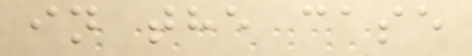in the case
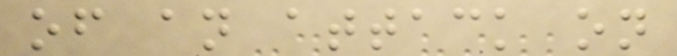of an attack on
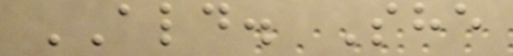ALD. She
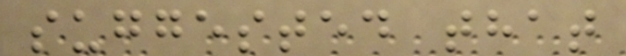suggested that
